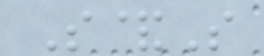S&S
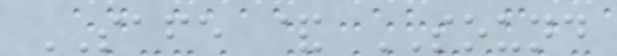SAFE & SOUND
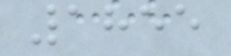1855
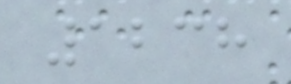1238
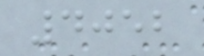4052
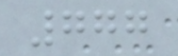777
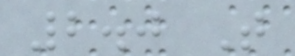2.0 T
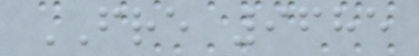FRE 9685
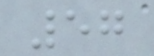57
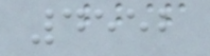4552
